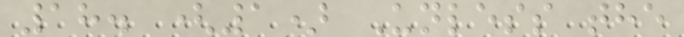18. (1) Unless the
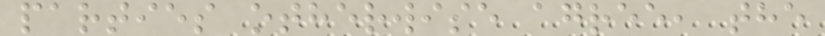parties otherwise agree, the
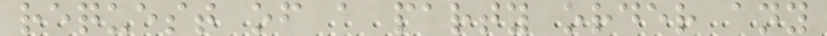request of a party order any
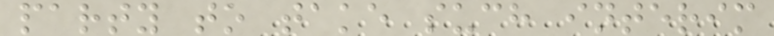party to take such interim
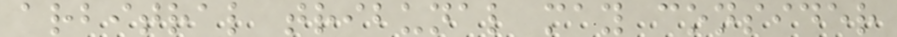arbitral tribunal may consider
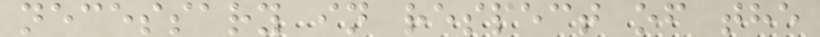necessary in respect of the
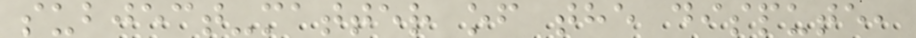subject-matter of the dispute,
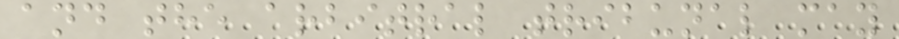and the arbitral tribunal may
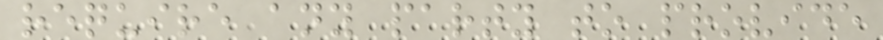require any party to provide
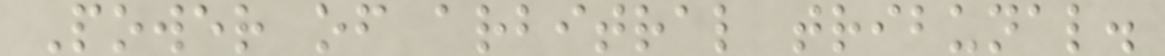Power of arbitral tribunal.
